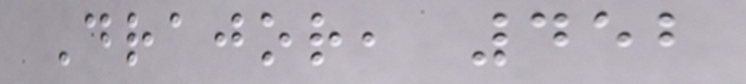Drajor, 452
